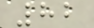82
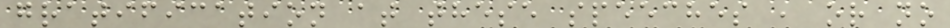gratification at these speeches , or no
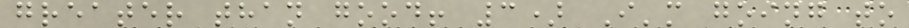greater than good! 3) I'm going to
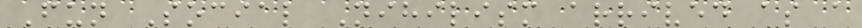Fun Social Nihilism arrived as a
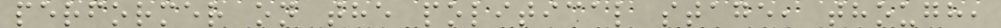performer on the political stage, though,
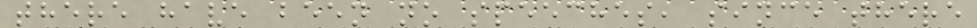there have been no speeches, since there
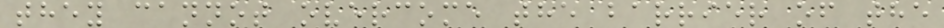they cannot overcome the barrier of the
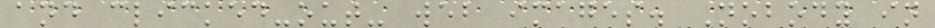and clicked-out- web images. Nobody in
